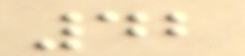42
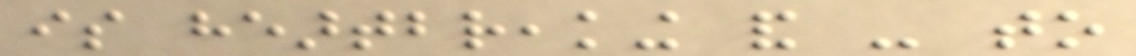is heartbreaking and - to
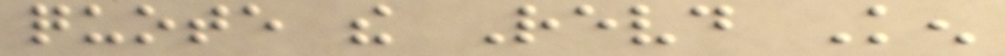quote the Revd Ken
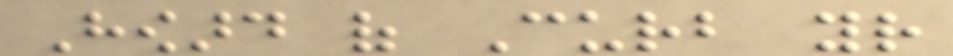Howard of Curb your
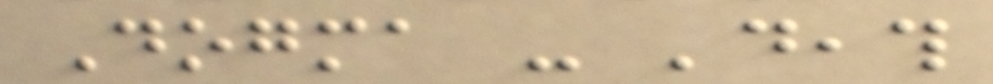Dogma - 'death
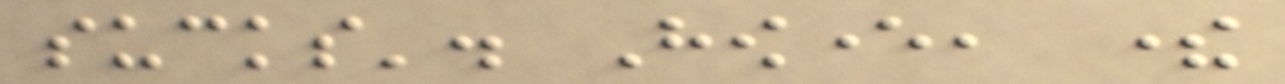sucks'. However, there
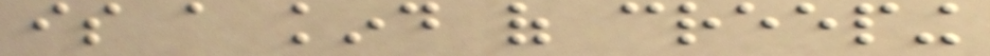is a kind of creeping
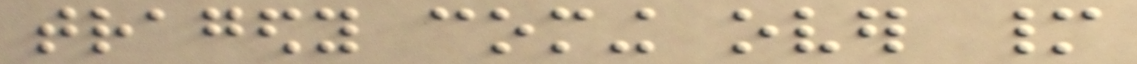tragedy coming over many
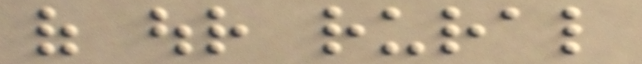of our rural
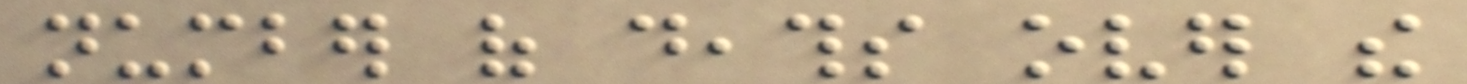number of deaths over the
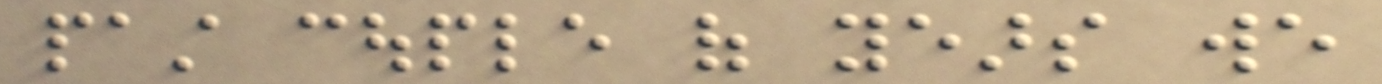past couple of years we
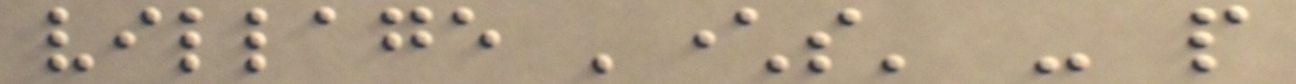village 'characters' - people
